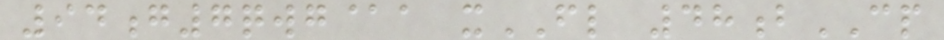94g7qwg@a xFL 48bCP
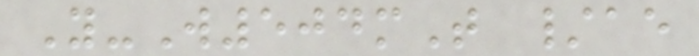Y-W504mT /ae
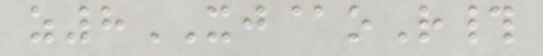z8XJ@oR#
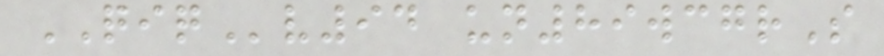QIQv94 un89wcgrS
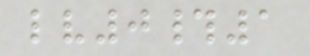lv0#1
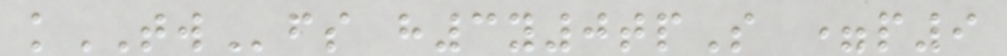kTWfs h3y0tpS =p9
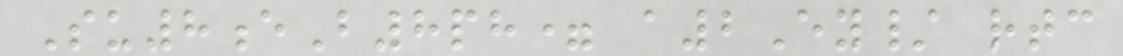Su8eB8ph= a2Ey/ rtc
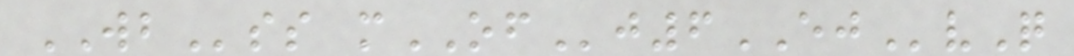WBss mOFj6EJvQ
